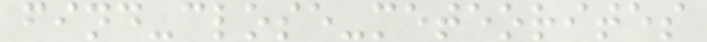find-close-meteorites
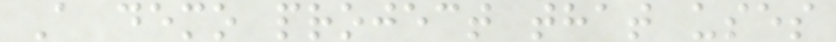A demo project that uses
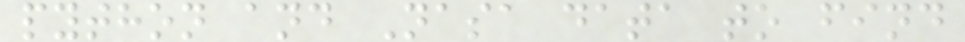python and Nasa data to find
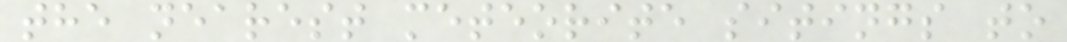the nearest meteorite sitings to
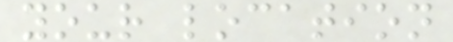your location
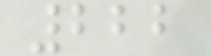222
